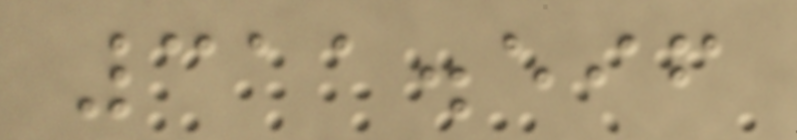311.596
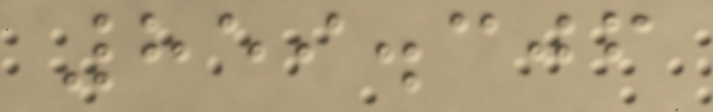859.306
